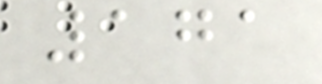171
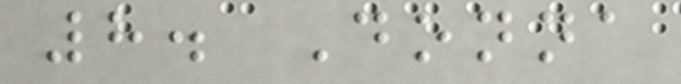8. Donna
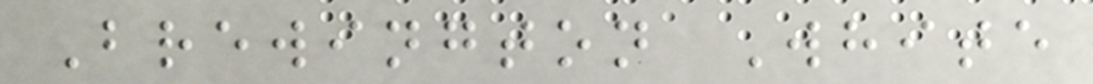Brewington White
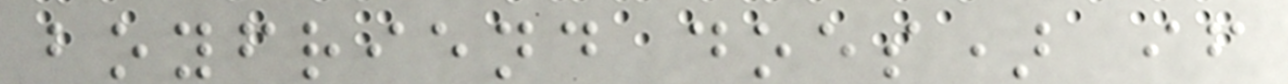boyfriend does) if
